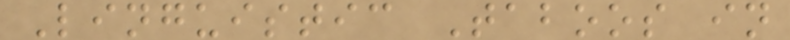Linguistic Taboos in
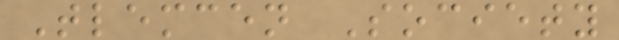Tlemcen Society
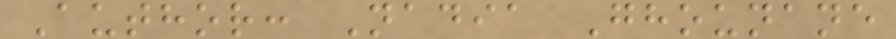Author: Nadia Ghounane
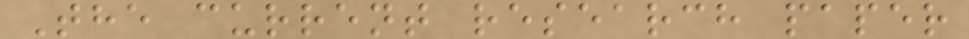The current research paper
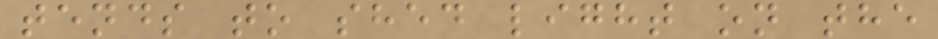tends to shed light on the
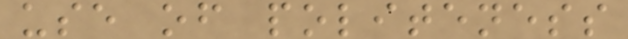use of politeness
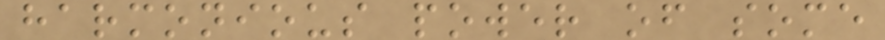harmonious power of some
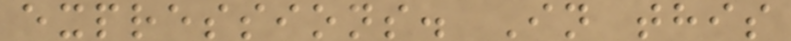expressions. In this
